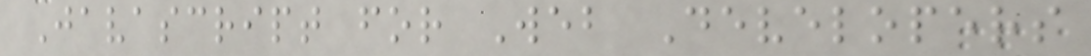Javascript for Web Developers
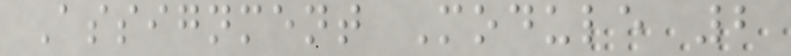Assignment Module 2
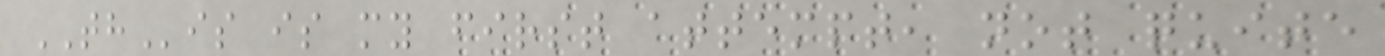THis is my first attempt, not quite
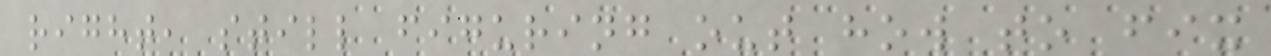right, still figuring out how to fix
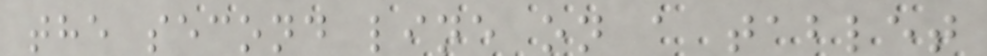the second line on a tablet
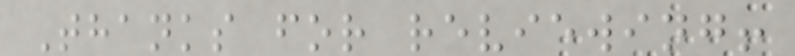Thanks for reviewing!
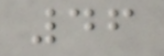46
